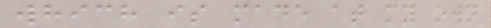which is made at my own
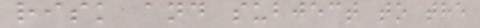risk and subject to the
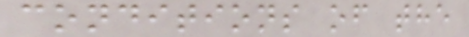conditions of the
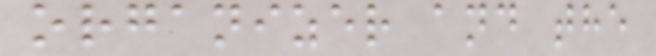organizer and the
